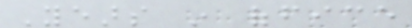Years in office
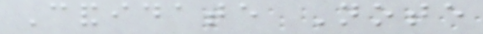Candidate Note
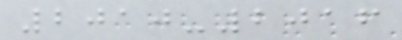2010-2016
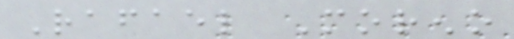Rafael Moreno
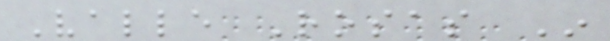Valle Rosas In
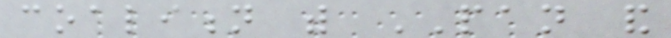coalition with PAN and
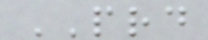PRD
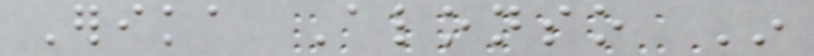Erika Alonso In
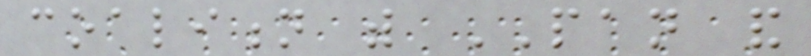coalition with PAN and
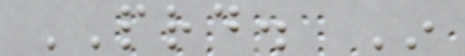PRD. In
